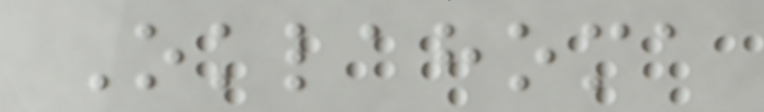Oklahoma
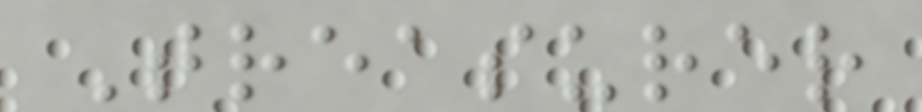Treasurer
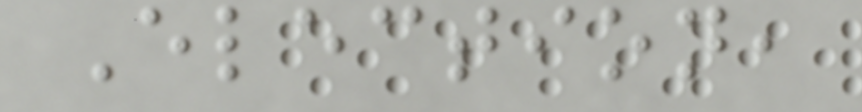Election,
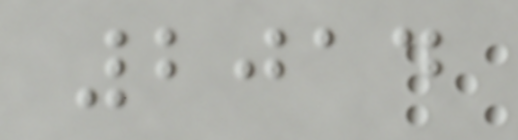2014
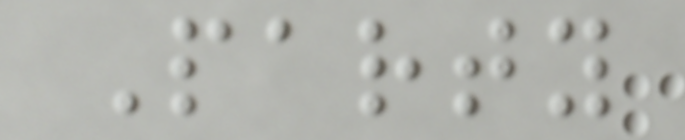Party
